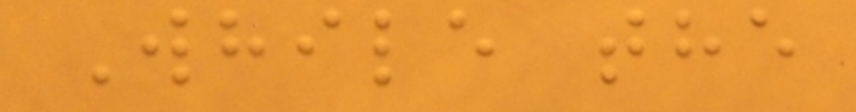While the
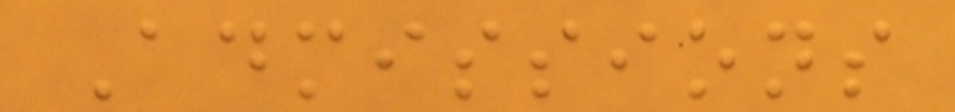Admissions
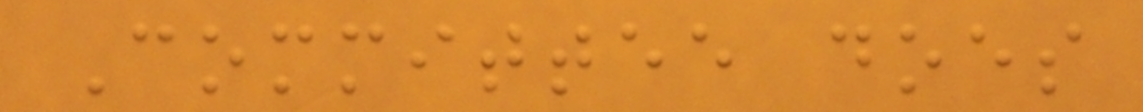Committee does
